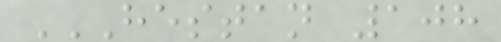HESTAN 108
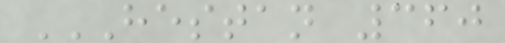HESTAN 360
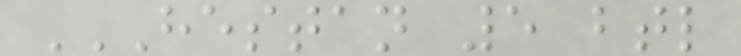HESTAN 5 BTL
